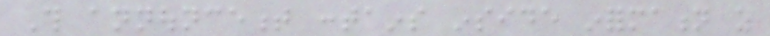This announcement contains inside information as
